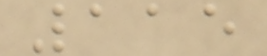115
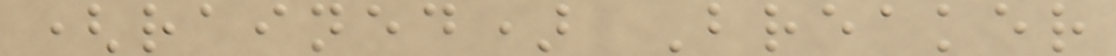(rained) Breaker
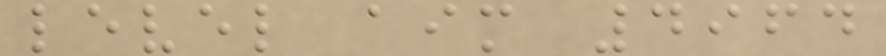level aim 4964
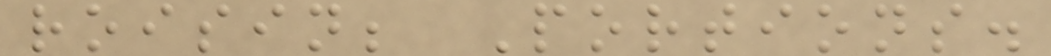roisin; Portions.
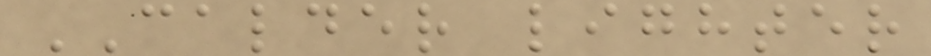CALDER lighter
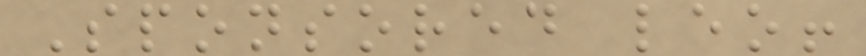Sponsored leo!
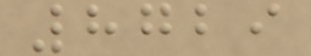8729
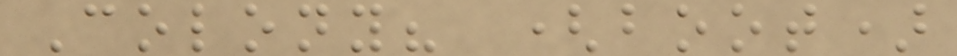Colony? (boot)
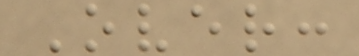Over:
